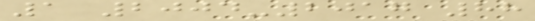1 2004-2017 88
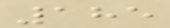185
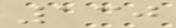130
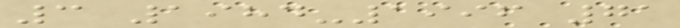3 1984-1996 71
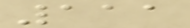111
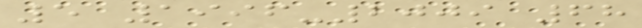5 1996-2009 68
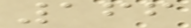166
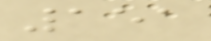151
